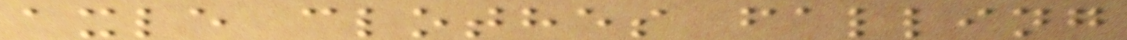axle clothes falling
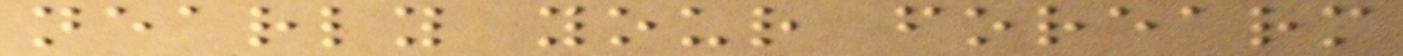nearly your forearm
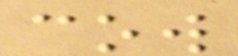cow
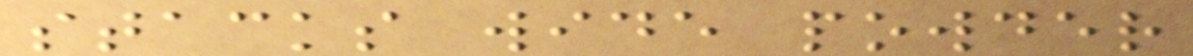stacks wide powder
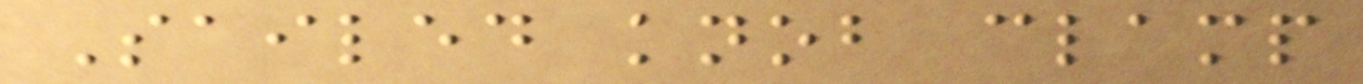Sailed knob clamp
